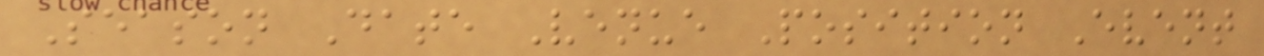Season Date Venue Position Event
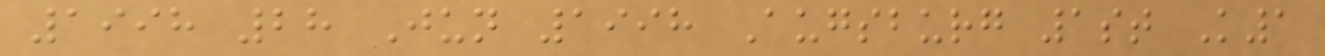1998 28 Jun 1998 Augsburg 1st K1
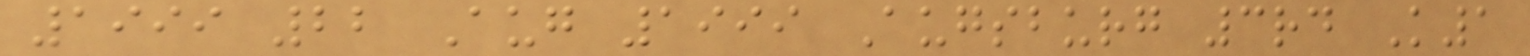1999 22 Aug 1999 Augsburg 3rd K1
